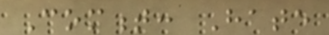Comment: Hate
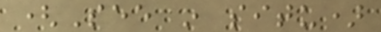(See in situ)
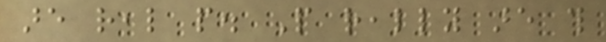are real people. People really are this
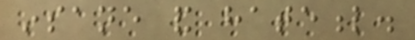insane and hateful.
